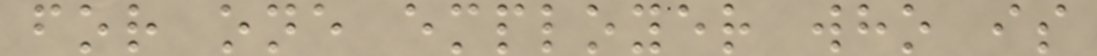for one employer who is
